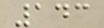143
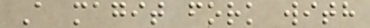A magit fork with
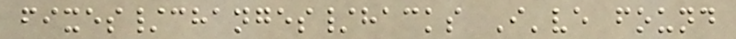fixes/changes/hacks I've found
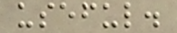useful.
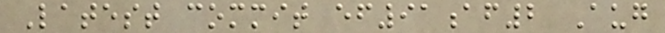Latest commit ef91af2 Aug
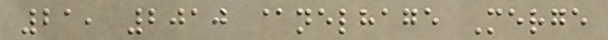21, 2010 @nelhage Merge
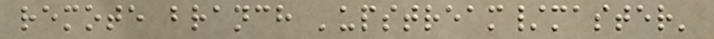remote branch 'upstream/master'
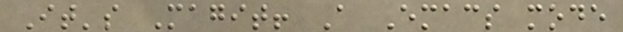It's Magit! A Emacs mode
